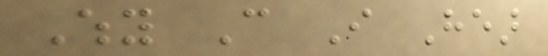Why Can I Hear
